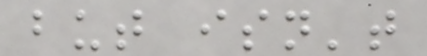but isn't
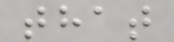that
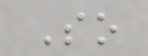So
